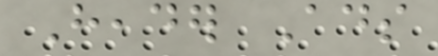Header Ads
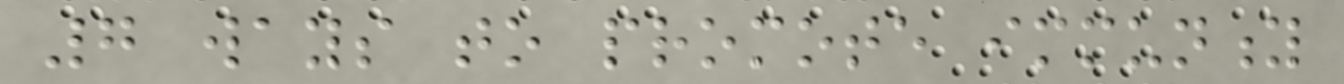7 ways to promote immunity
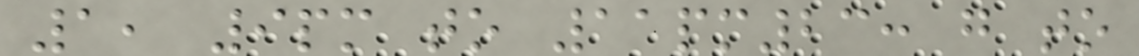1, 9pm to 11pm23: go to
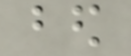bed
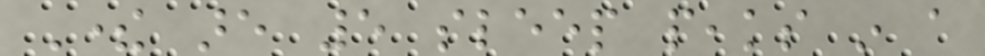There are 5 sleep peaks in a
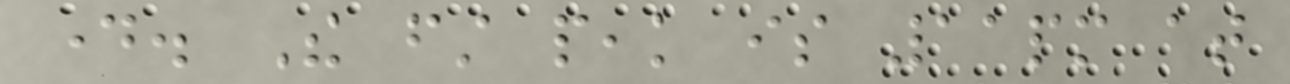day. The first peak is 11pm at
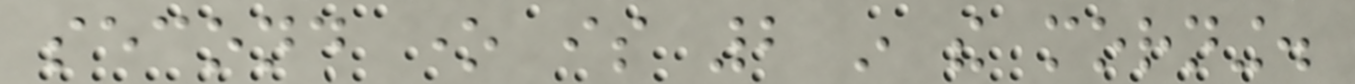second one is 2 in the morning.
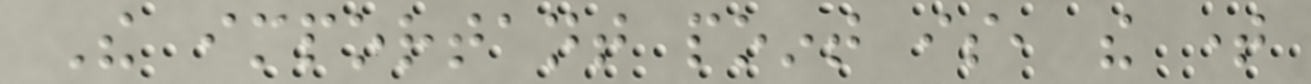The important point is, the time
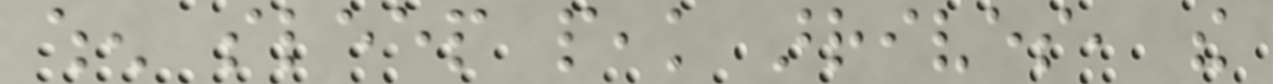when sleep peak arrives, the
